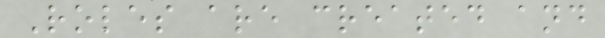Roles are created and
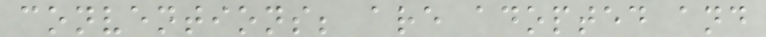conventions; are adopted and
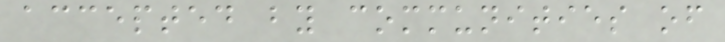accepted by communities of
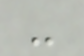-
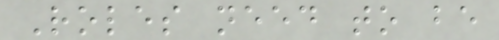Roles need to be
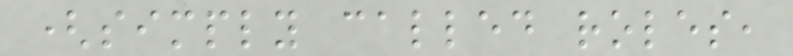(simply called roles,
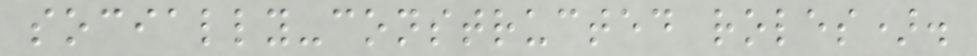socially-constructed roles).
